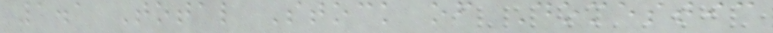1.1 Total Stock of Domestic
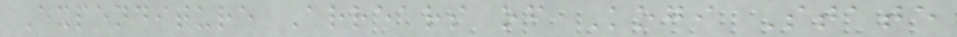Expenditure Arrears of Kogi State
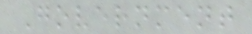Government
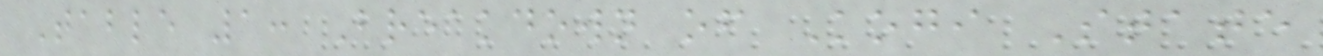Table 1: Breakdown of Kogi State
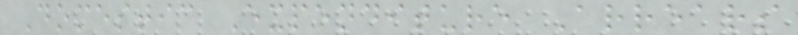Domestic Expenditure Arrears
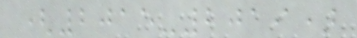(2015-2019)
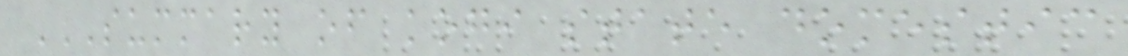SUMMARY OF KOGI STATE DOMESTIC
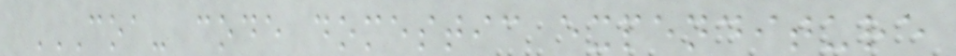COA- CODE DOMESTIC EXPENDITURE
